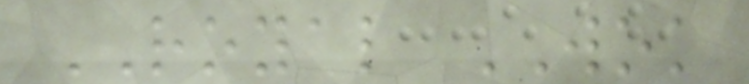ROYAL WOK
